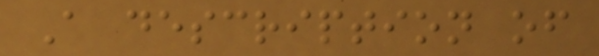A description of
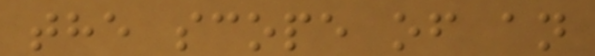the scope of an
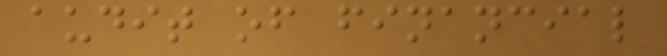audit of financial
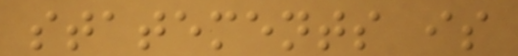statements is
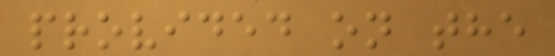provided on the
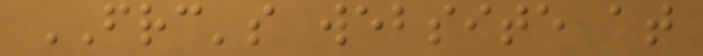FRC's website at
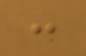:
